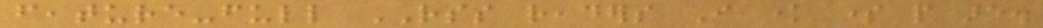feature-full RSS readers I know some people are.
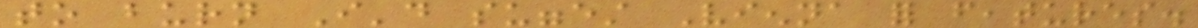to burn I'd suggest Vienna for features.
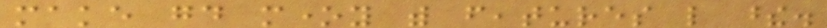make good money with features like these.
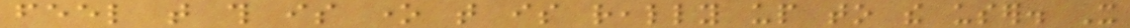feel that this is one that is really up to the user. It
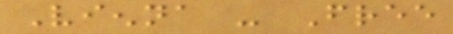Vienna - Free
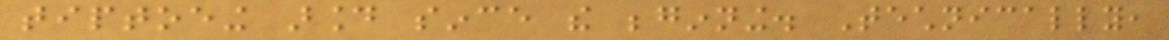tiptoeing around since the beginning. Technically,
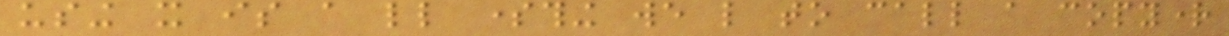using it is a little something we like to call a copyright
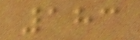183
